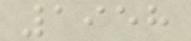1958
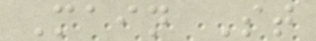Main St
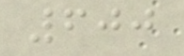600
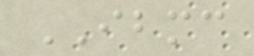IBMC
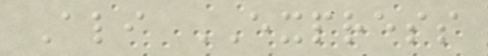Ali EXPRESS
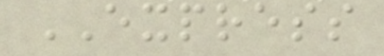EXPRESS
